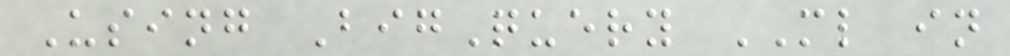Using BigQuery ML in
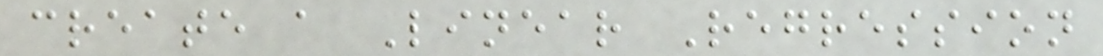create a Linear Regression
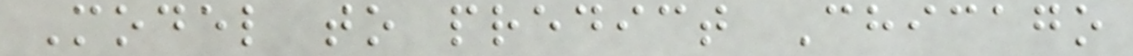Model to predict Chicago
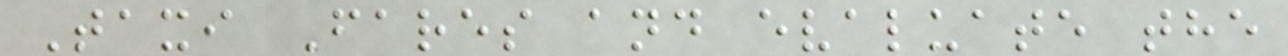Taxi Fares and evaluate the
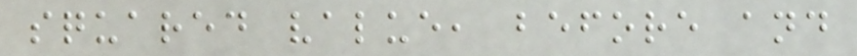squared value, before and
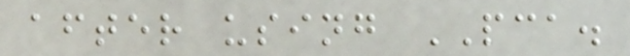after using PCA.
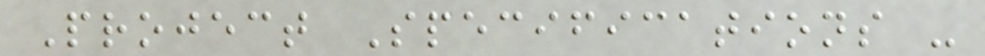Project Specifications -
